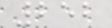252
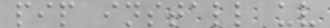pip install uv
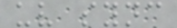uv sync
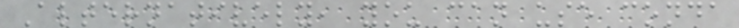Alternatively, you can use conda
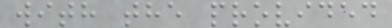with the provided
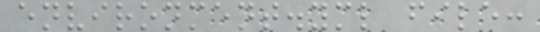environment.yml file:
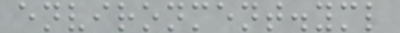environment.yml
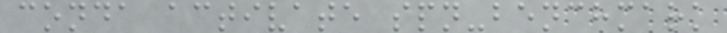conda activate spn-benchmark
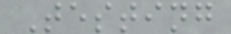Testing
